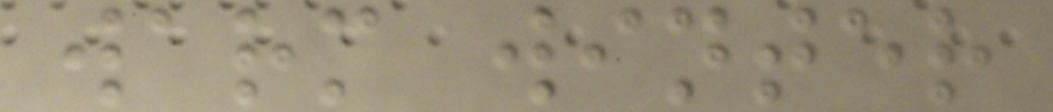warm winter
